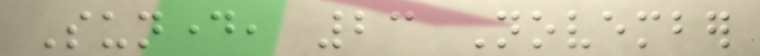Sunday, 23 November
